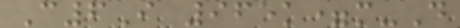C6I 965k=m-D
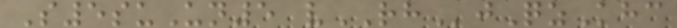S5suUn5 vRHjQzKhc
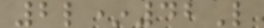2l*42L
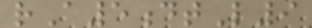rA5dtL9
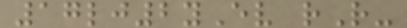17lj2yEv rR-
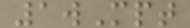1wMpt
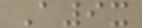A9x
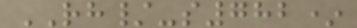RH/-s782*
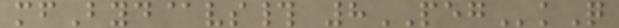mfByd@vs# 8PEGkQ
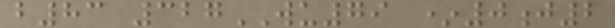b83 327WU79 *0j2
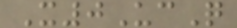X0UcQ
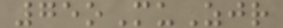75oMuZjr
